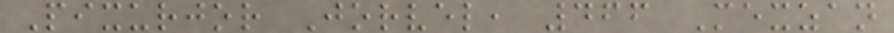Pixurjor Jorvel, 466 Mexzan
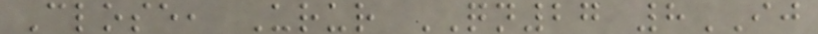Close, Urur QN27 8IJ
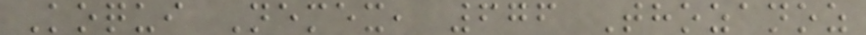Koqui Nemex, 676 Thozanoz
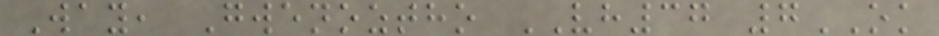Way, Gwenoztho VH37 7OK
